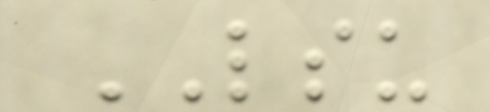LSU
